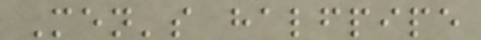Men's halfpipe
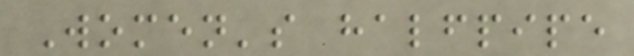Women's halfpipe
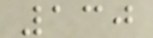130
